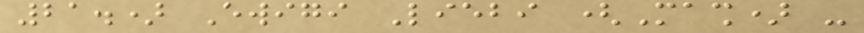21.) Ewigi Liebi (Mash) -
